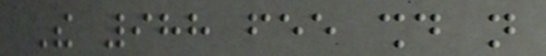The 988 fee should not
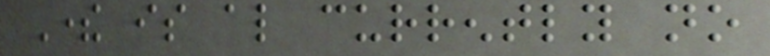There is also currently no
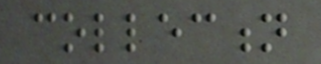collection
